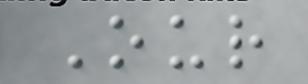Our
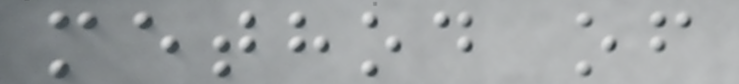method of
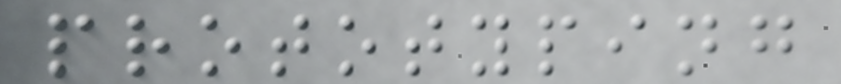prototyping
